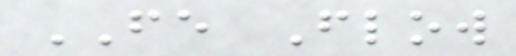FE Flow
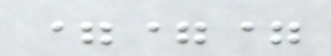===
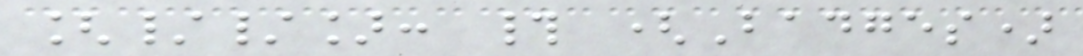[//]: # (Badges)
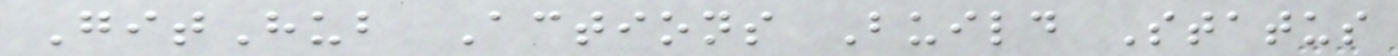GitHub Actions Build Status
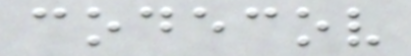codecov
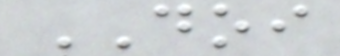DOI
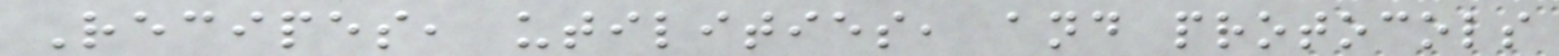Recipes, utilities, and protocols
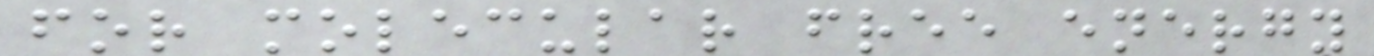for molecular free energy
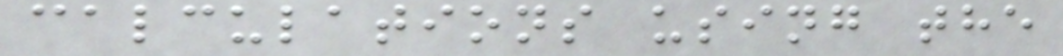calculations using the
